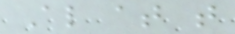Also at that
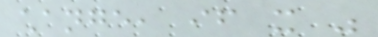change, if it was
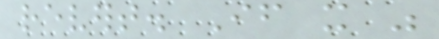revert. If it was
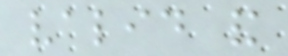valid and
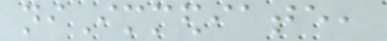niImmediate,
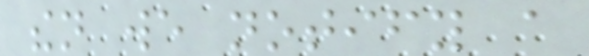then we notify a
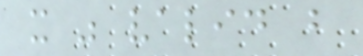it was valid but
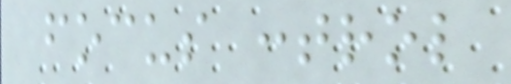focus control
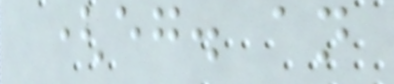(eg. an
